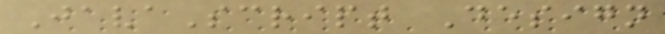JavaScript Design
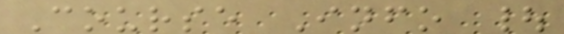Course Info |
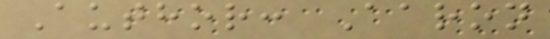Author: Aaron
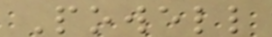Powell
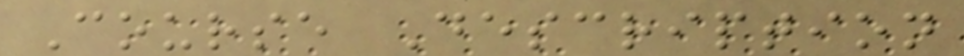Course Description
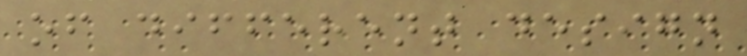of different design
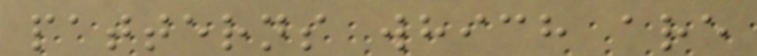patterns which are
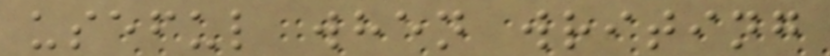useful when writing
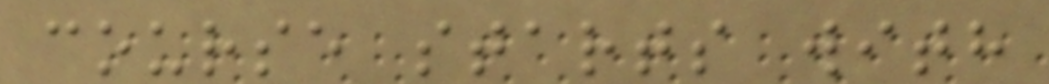course starts with
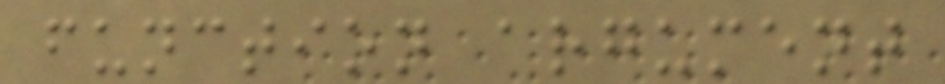function argument
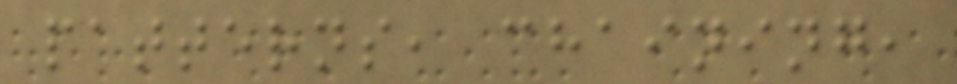patterns, chaining,
